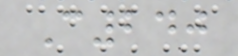C240
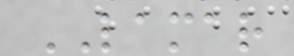LAMAR
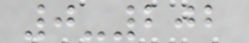0-202
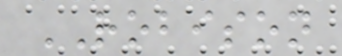ROBISON
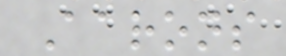Aarons
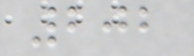202
